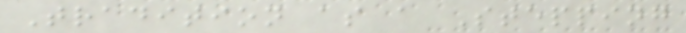Tradition as a Stepping
